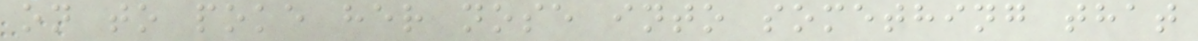on to poke her nose into something that
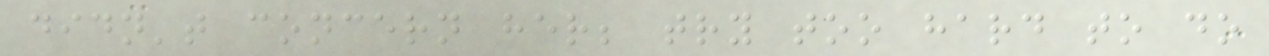didn't concern her; try too hard to do
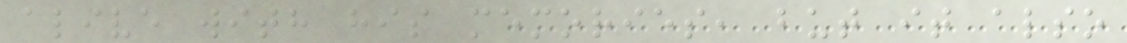alive with his memories, but it also
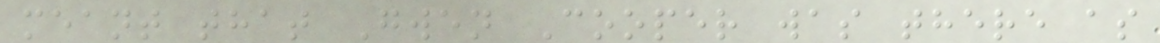meant that Gwen Cooper was there as
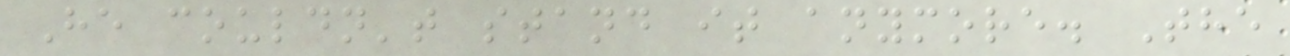He couldn't stand it anymore. The
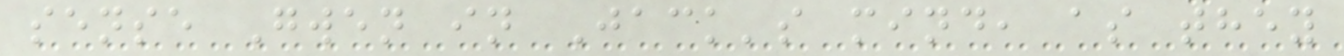sense Gwen in Jack's mind, as they
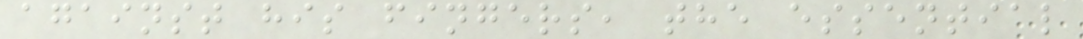against his fingers, the essential
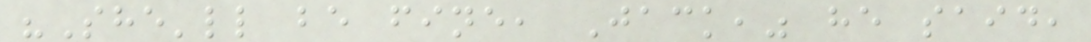"She'll be fine, Jack," he said,
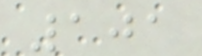101
